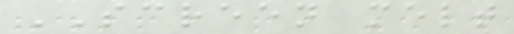SCREEN melt
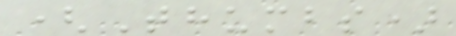(Thumbs)
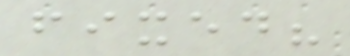fixed?
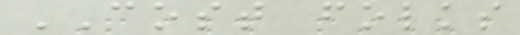COST folks
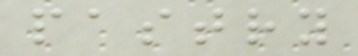pastry
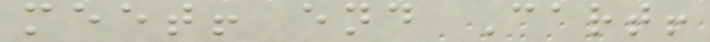meet! end Cart!
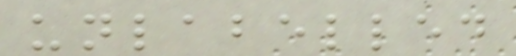unlabelled
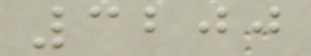3200
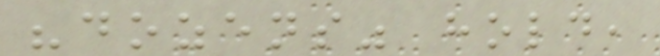"dozens" hold,
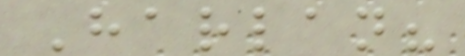Harlan?
